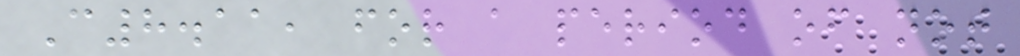C8.11, for a period of not
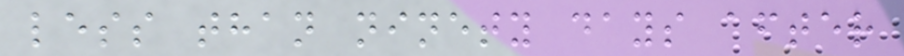less than ninety days after
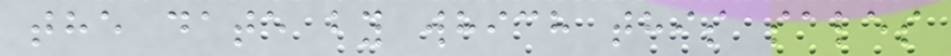the date by which this sales
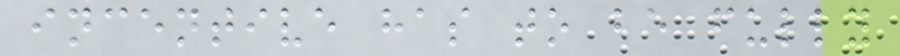incentive has to be fully
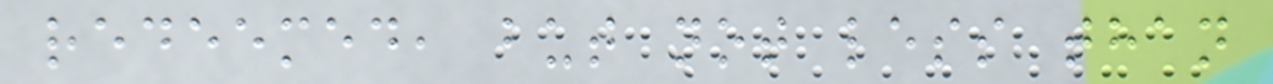redeemed, but not less than
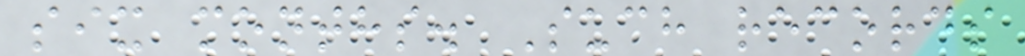six months. Such records
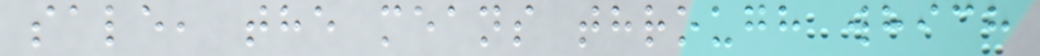sale, the means through which
